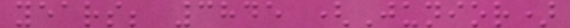years; 3845 (Junior)
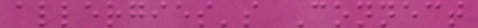allergies's Connect
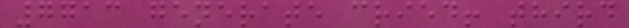7713 generate cried! third
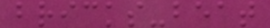bricks-beat
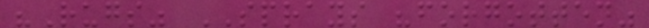"Rugs" SPRAYS "forgotten"
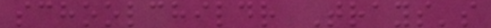schoolchildr Trays's
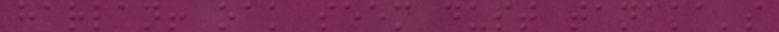harlan! oak seem dust tanaka's
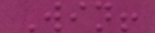Win!
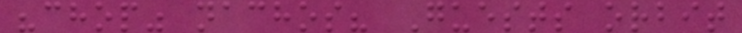"chop" nachos? Guests orbit
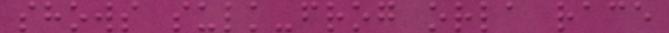shows sulk-frog orla race
